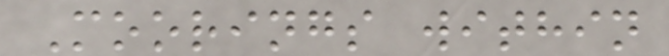Moorings within
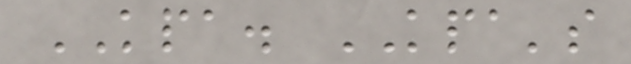KPA. KPA's
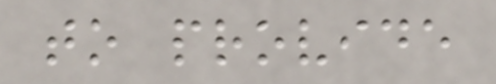to provide
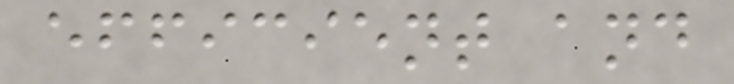efficient and
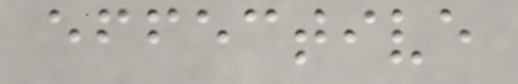effective
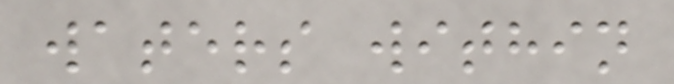waters within
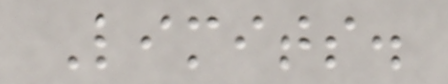Limits.
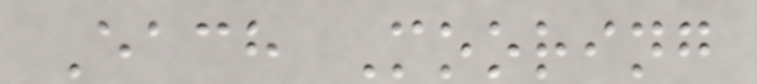Each Mooring
